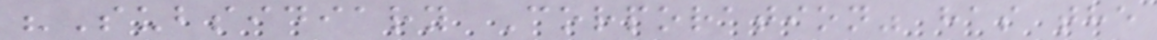"Subsidiary Corporation" has the
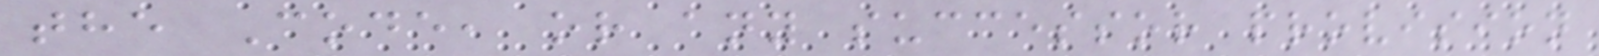the Code, or any successor provision
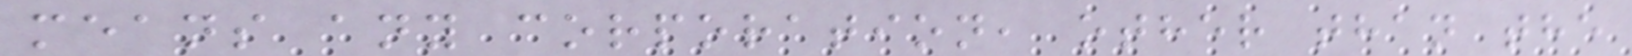means any corporation, other than the
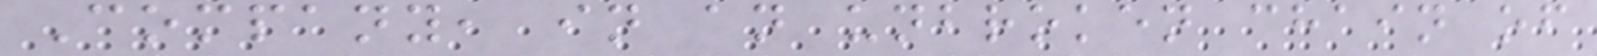Company, in an unbroken chain of
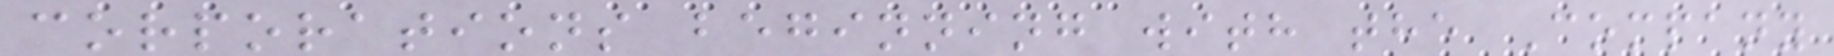corporations beginning with the Company
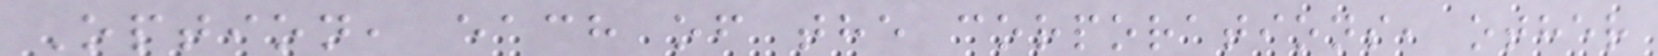Option, each of the corporations, other
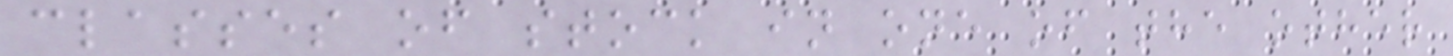classes of stock in one of the other
